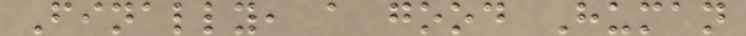Finally, a good Human
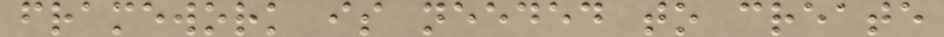framework is needed to create
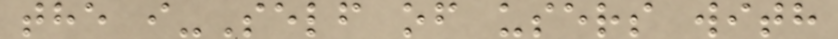the i-Self of users with
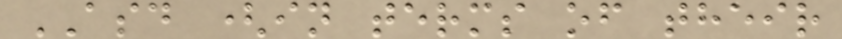ASD (in terms of their
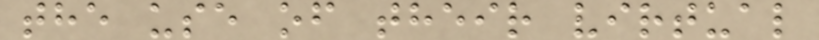the use of their virtual
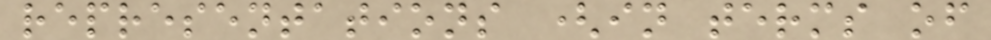representations (in terms of
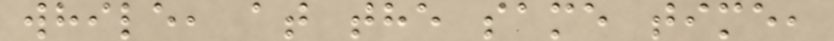while, at the same time,
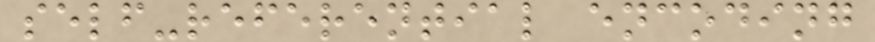self-referential encoding
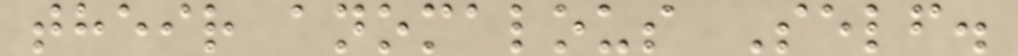their anomalous Self.
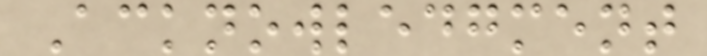Acknowledgment
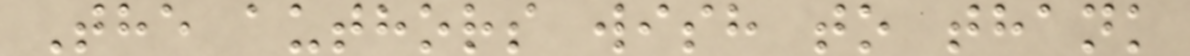The authors wish to thank
